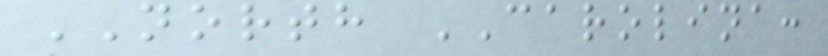NORTH CAROLINA:
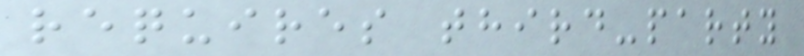requires third-party
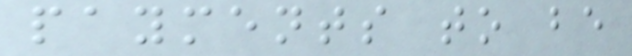payments to be
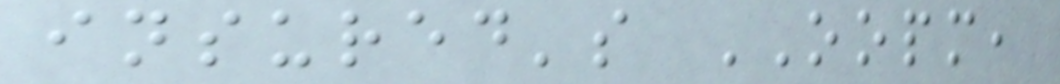insured's OOPM,
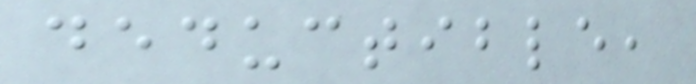deductible,
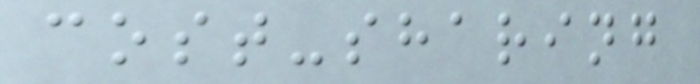cost-sharing
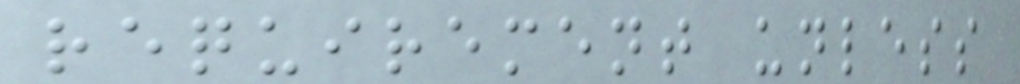requirement unless
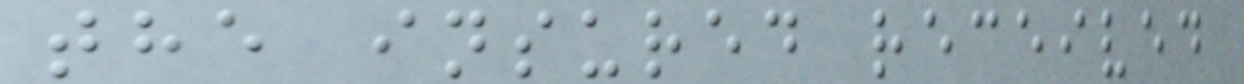the insured received
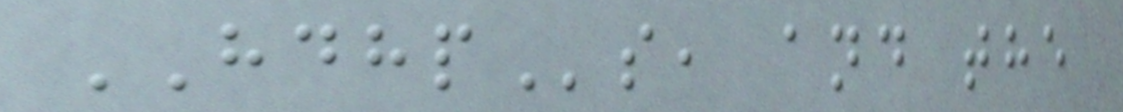HDHPs, and the
